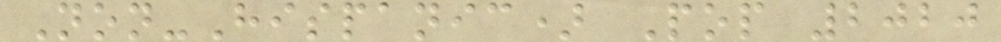Non-Hispanic) Pop 2020
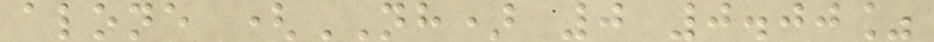alone (NH) 0 0.00%
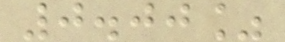0.00%
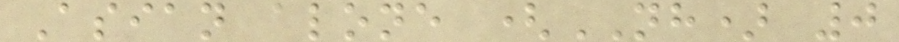Asian alone (NH) 0
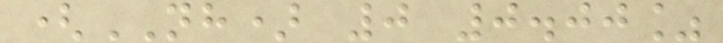(NH) 0 0.00%
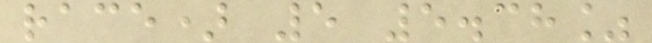race) 5 5.38%
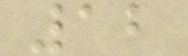12
